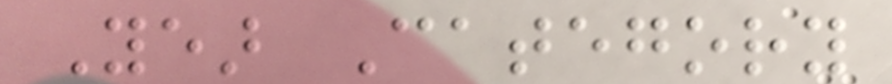Year Category
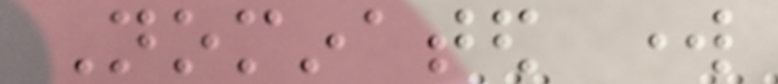Nominated work
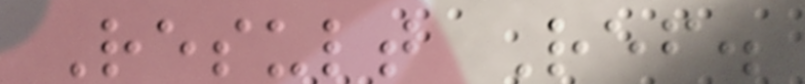Result Ref.
